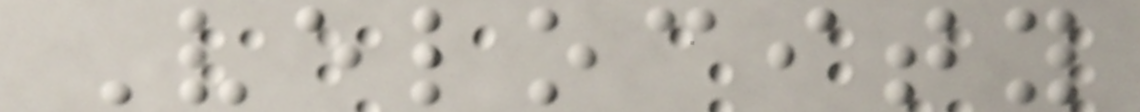Velocity
